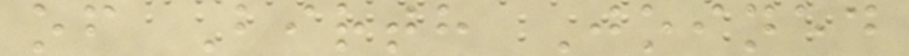of Birth Joined
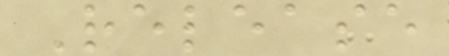Release
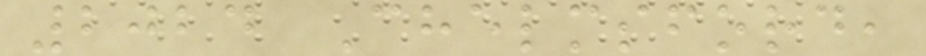2024 Chelmsford,
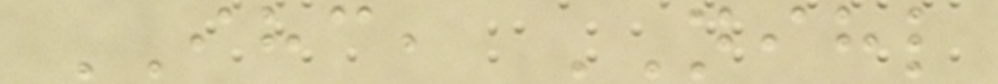IHC, NIHL
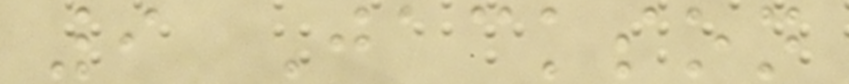9 Jackson
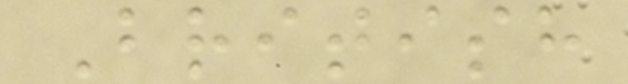British
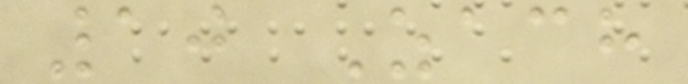10 Zach
